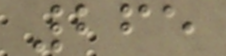265
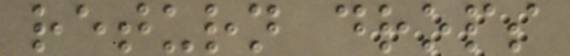return drops
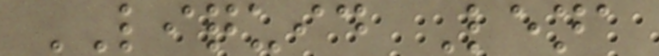LIQUID Lena
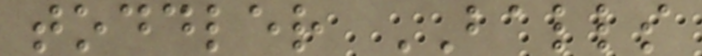toddler BALLS
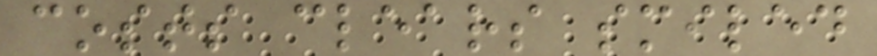costs clears smiled
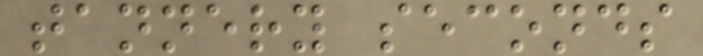tannery seconds
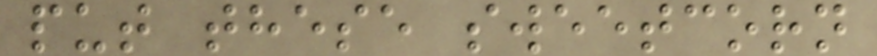put these sweetcorn
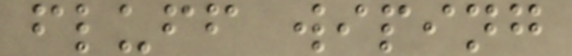fluff wiping
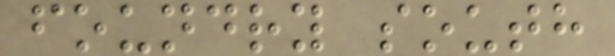foundry south
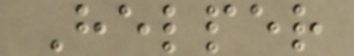Helper
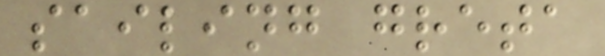sailing greta
